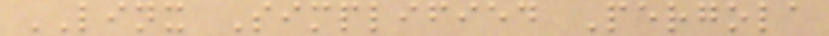LINX Simplified Pergola
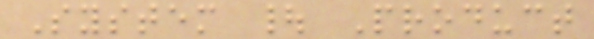System | Product
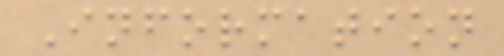Information
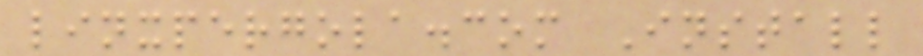linxpergola.com Install
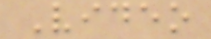Video
